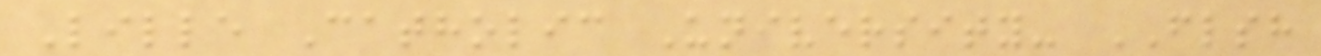Lille Catholic University- FLSH
